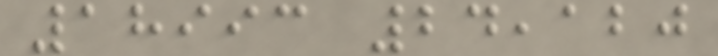18993 24,120
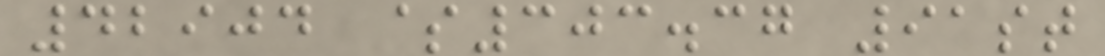42904 $303.37 91st
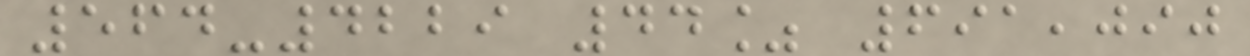564-4229 44% 691,090
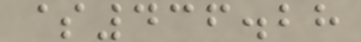$436.28
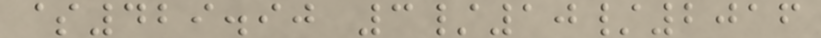$429.90 3/10/2016
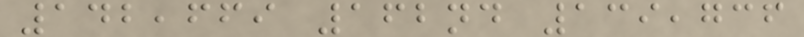142,669 162nd 139,736
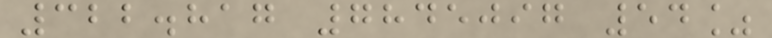322.817 7845097 54%
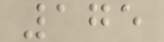175
